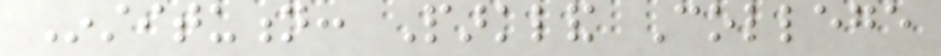Institution: Parkland College
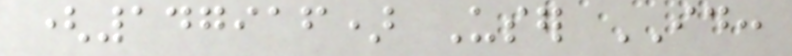(147916) User ID:
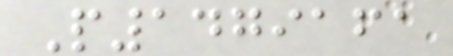P1479161
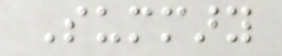Summary
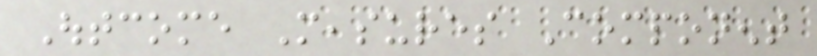Outcome Measures Component
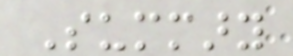Summary
